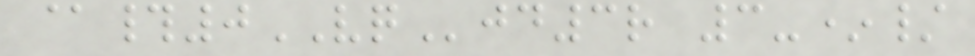@#0VQjd3r 3-*/
